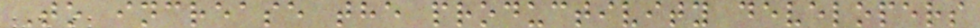To increase the productivity developers
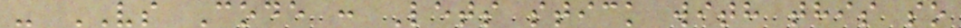- VS Code : Lets stick with this so
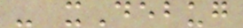- xDebug
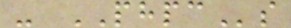- PHPCs
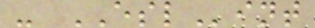- ESLint
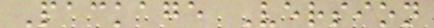Package Version
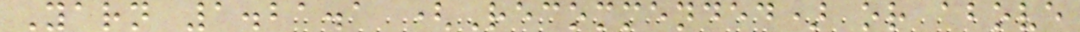Yarn 1.21.1 (Recommended) or above
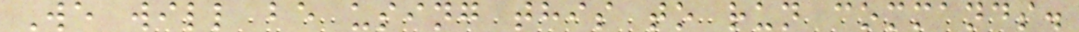We will be using this to run commands.
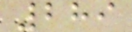289
